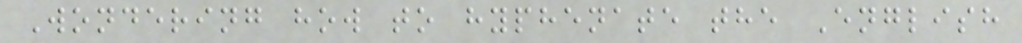Wondering how to hyphenate the English
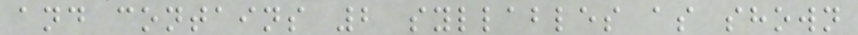and contains 2 syllables as shown
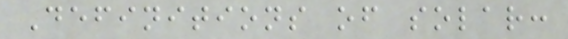Definitions of solar:
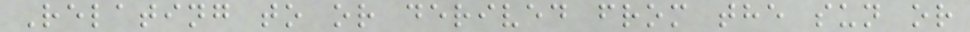Relating to or derived from the sun or
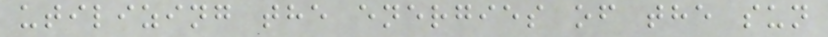utilizing the energies of the sun
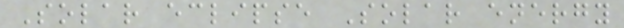Solar eclipse Solar energy
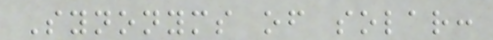Synonyms of solar:
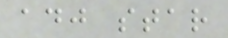adj star
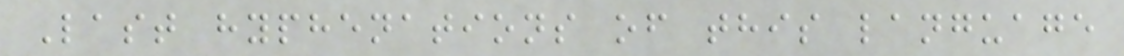Last hyphenations of this language
